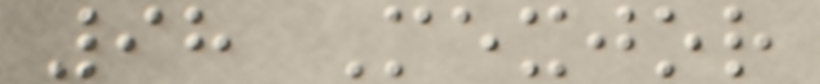98 Mexjor
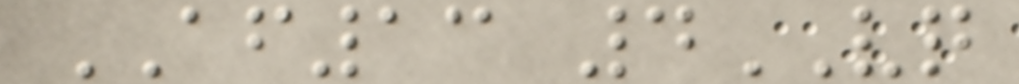AF13 4VQ
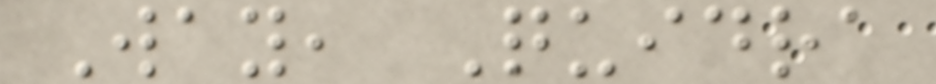Way, Quidra
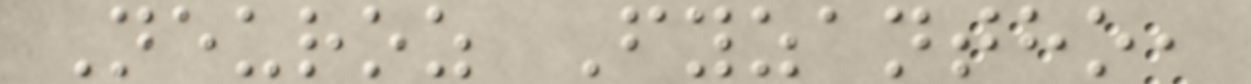Neuroz Fyzantho,
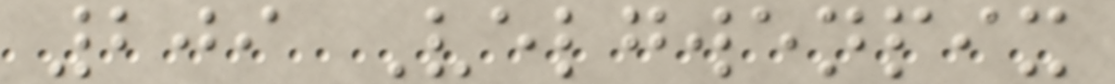209 Velgwenpix
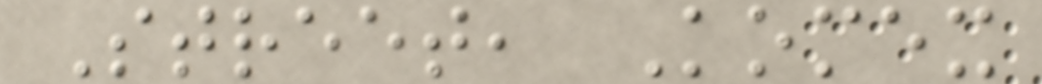Street, Komex
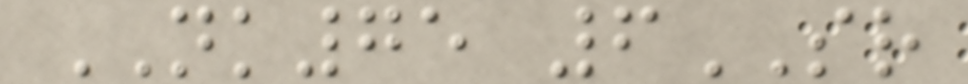NK75 6SR
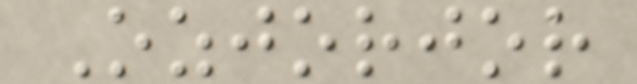Ozjorjor
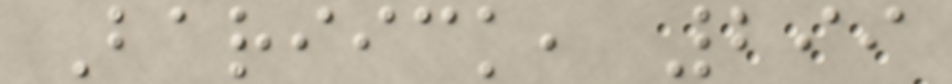Bariick, 299
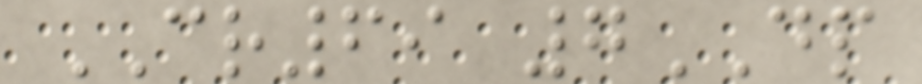CR69 7DP
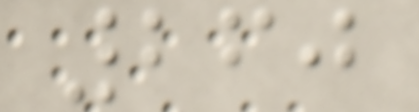260
